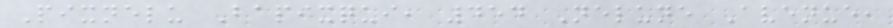Pixnelu Bapixqui, 454 Nelune Avenue,
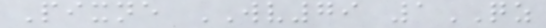Pixne WV79 1QZ
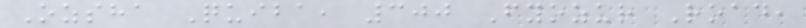Ozsha Quiba, 300 Fyozur Road,
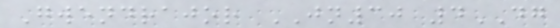Gwendrajor JN30 4DG
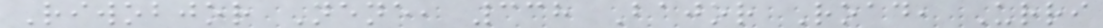Riwobjor Nene, 338 Bajor Road, Urri
